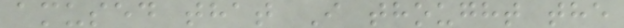amused that I thought the
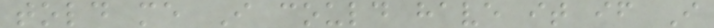told me I could have it if I
